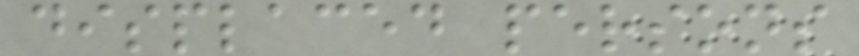displaced persons
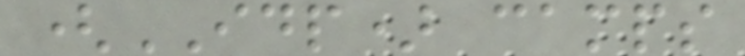(IDP) camps
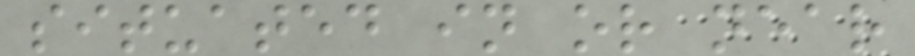situated in or near
